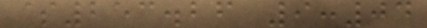$253.26 9:04
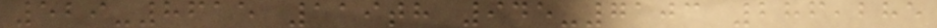529-8615 119th 945-7103 286,285
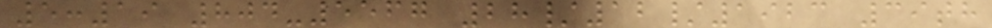5:19 804-5567 28/12/1923 39th
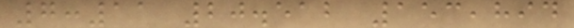7:11 20.512 153,894
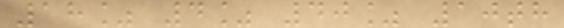18% 4% 40% 10th
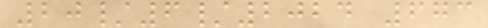20/6/2024 673
